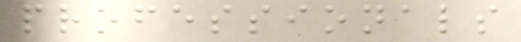professionals
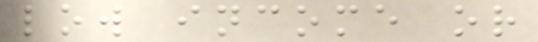low income or
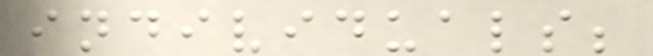individuals;
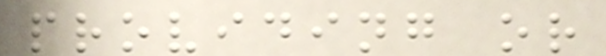providing or
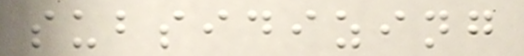subsidizing
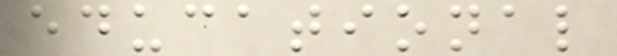educational
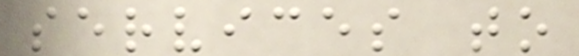services to
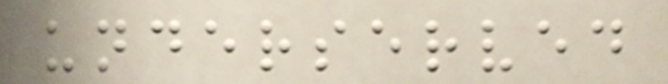underserved
